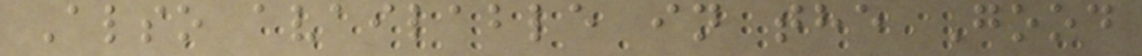Also available in the Good
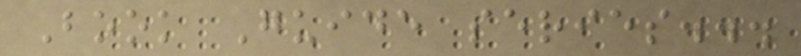Book Guide series...
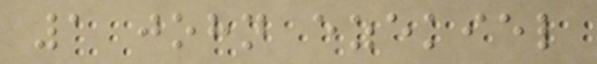1 john ezekiel
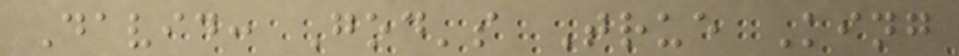David: God's True King
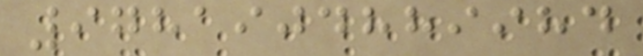9781904889984
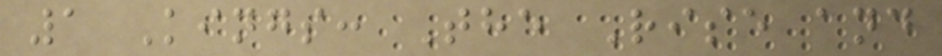1 Kings: The Rise and
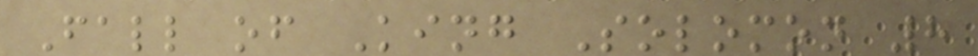Fall of King Solomon 8
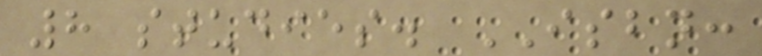8 studies. ISBN:
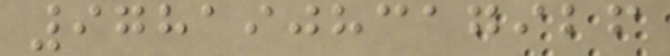9781908317926
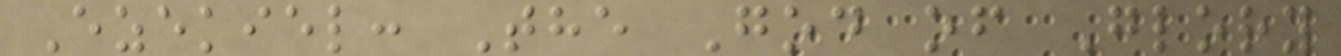Ezekiel: The God of Glory
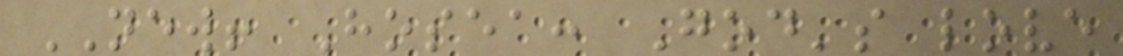NEW! Hosea: God's love
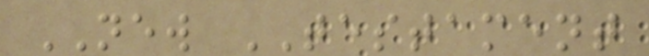NEW TESTAMENT
